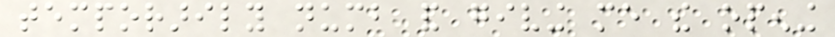temporarily numb and giving me the opening
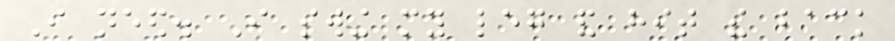I need. I swing my leg and hit the back
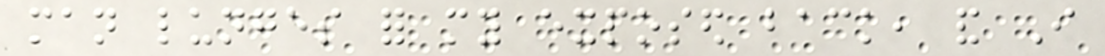man lunges for my exposed back, and I
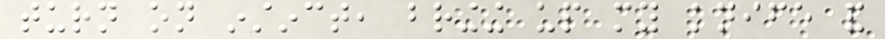turn on instinct, bringing up my knife and
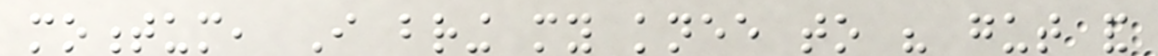momentum, I bring my knee to his gut and
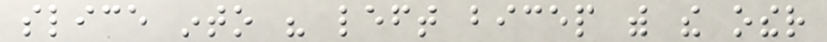slice into his left bicep with the other
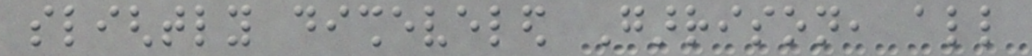slightly disheveled Garrison, all
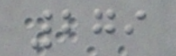279
